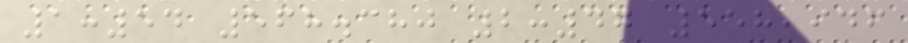1:54 568.380 2:47 558,946
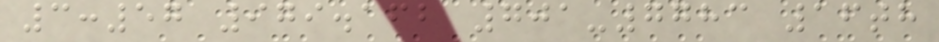3:57 979.162 701-7783 16th
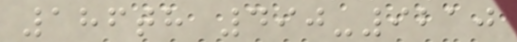186th 490-9210
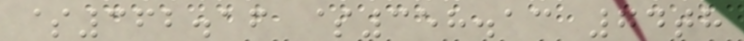$362.16 $358.13 74th
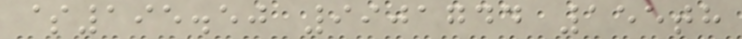$195.50 9901744 155th
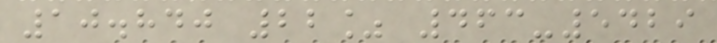10.840 22% 463-5429
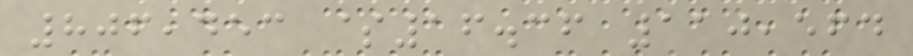806,453 $16.36 110,564
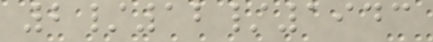2/12/1943
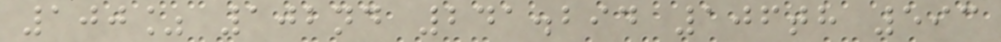100% 102nd 241.294 106th 593
